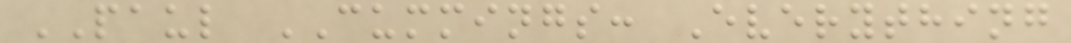PAUL CUMMINGS: Everything
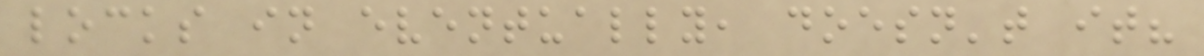locks in eventually, doesn't it?
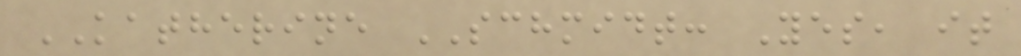KATHERINE SCHMIDT: Yes, it
